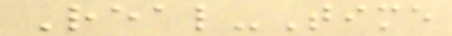Real-Time
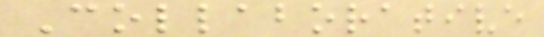Collaborative
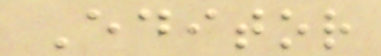Editor
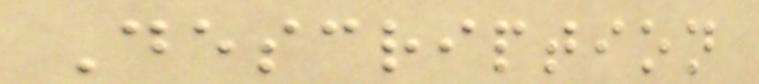Description
